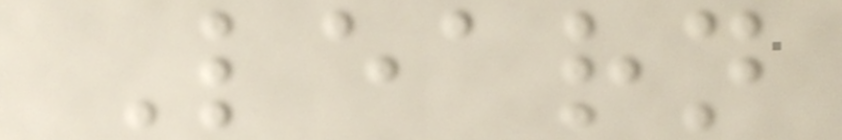Learn
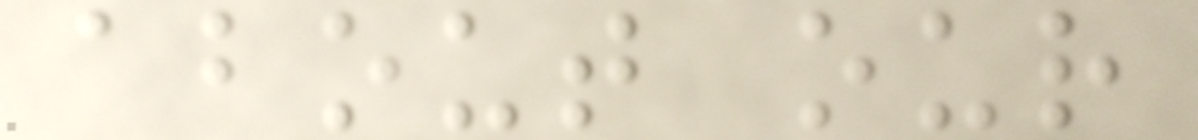about our
